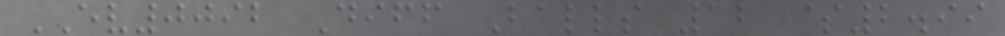EV0092 Diff Balls 12 $2.99
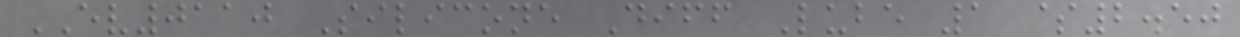EV0110 Silicone Diff Lube 1 $2.50
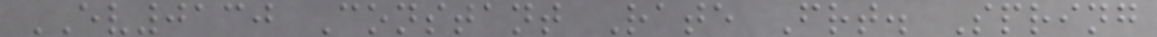EV0130 Constant Rate Frt. Spring
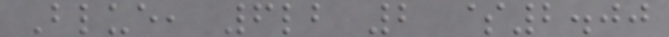Blue, 6lb 2 $2.00
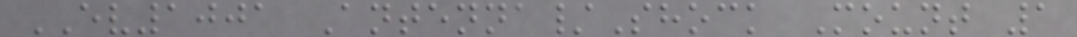EV1001 Antenna/Shock Mount 1
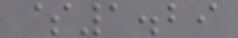$1.29
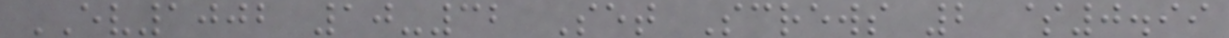EV1002 10-32 Set Screws 2 $0.99
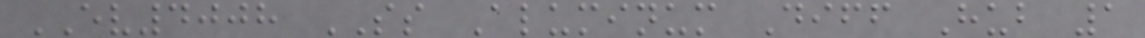EV4008 SS Aluminum Diff Hub 1
